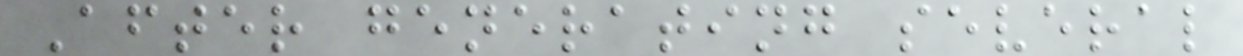After generating several
